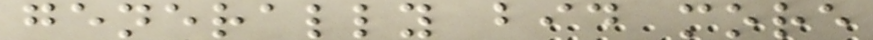generally bid more
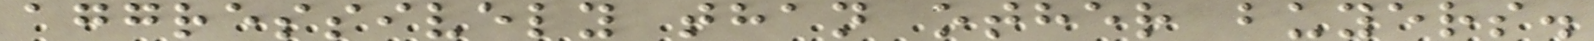aggressively than other buyers.
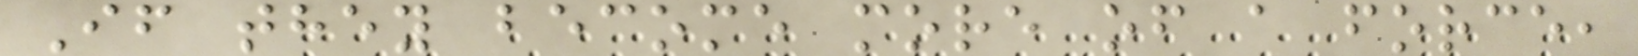If they become more of a force,
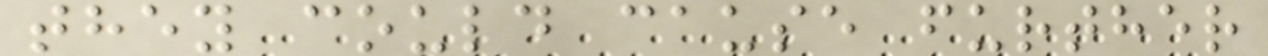they could cause further
